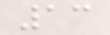13
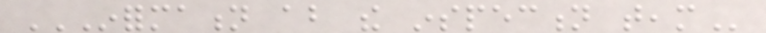INFORMATION ABOUT THE INSPECTION TEAM
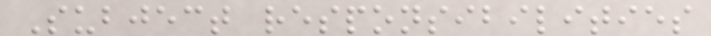Subject responsibilities
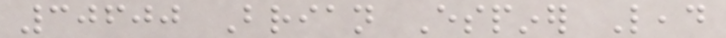30600 Brian Espiner Lead
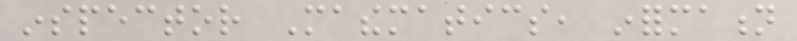inspector Mathematics, information
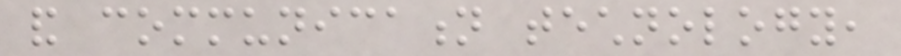and communication technology,
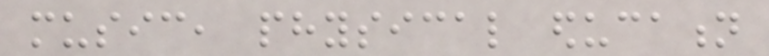music, physical education
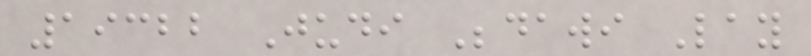19322 Judi Bedawi Lay
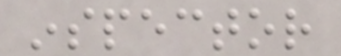inspector
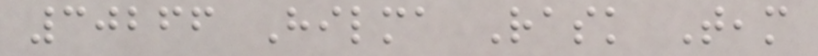30266 Hilma Rask Team
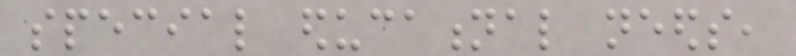special educational needs,
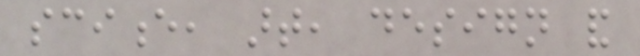science, art, design and
